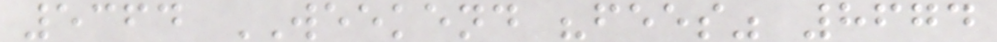5364 WEEKEND "fees" 8674
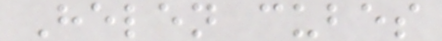Helen cubes
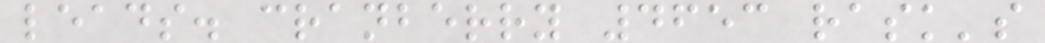leads. cranberry 4653 rask's
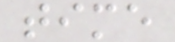time
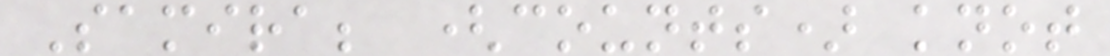Samira; (counts) knot
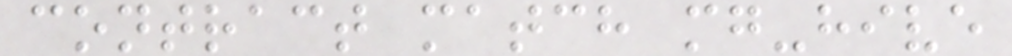contract match mg-hive
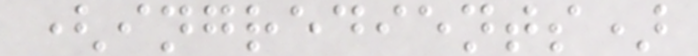(ingredients)
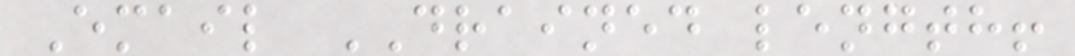Email DRAINED length!
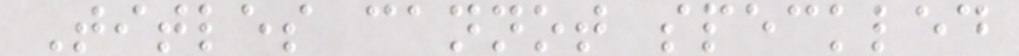Titles cannot speckled
